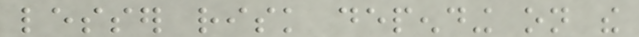lesser risk depending on the
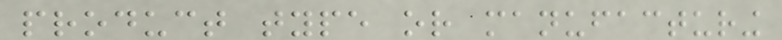product type or manufacturing
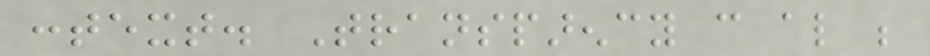context. Transparency can also be
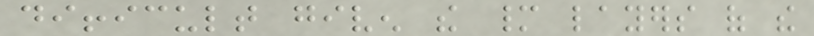difficult given the many layers of the
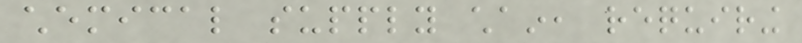chemical supply chain, requiring
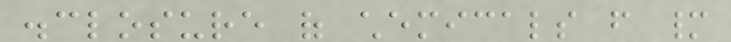disclosure of chemicals from many
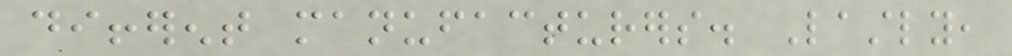different manufacturers. Lastly,
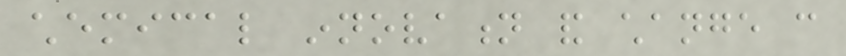chemical innovation and change can
